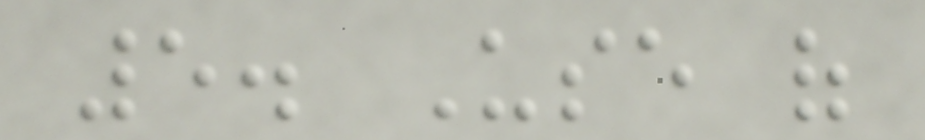5. Use of
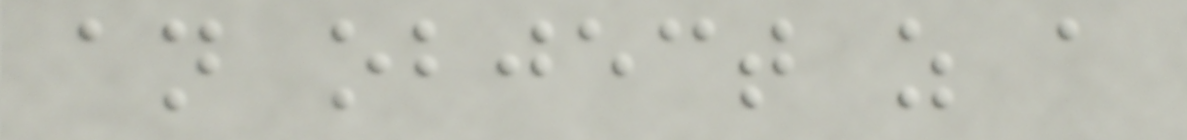an object as a
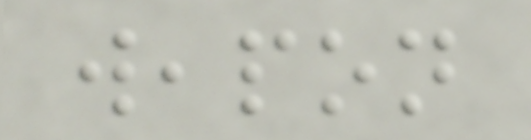weapon
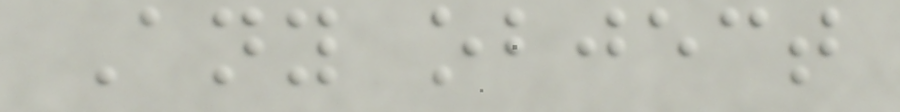Any object
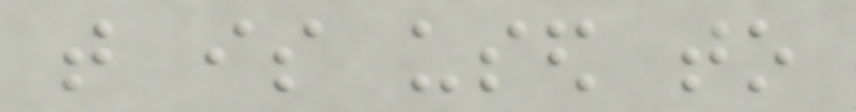that is used to
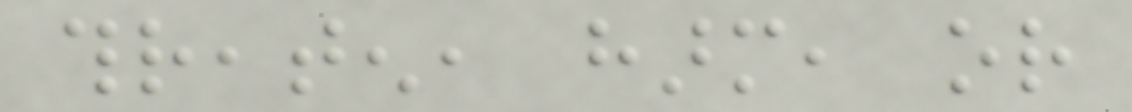threaten, harm, or
